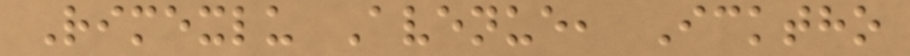Rimexlu Avenue, Icktho
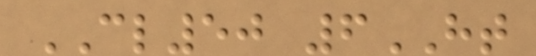CL50 6HT
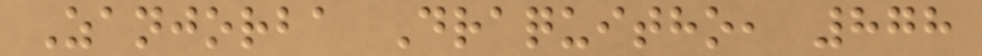Zanjorba Draquitho, 878
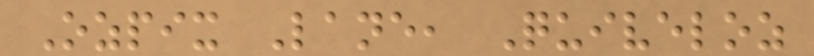Ozpix Lane, Quiveloz
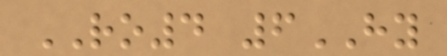RO4 6HY
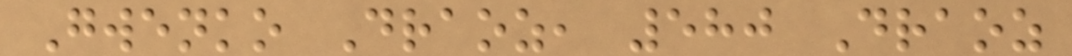Gwenko Draoz, 580 Draoz
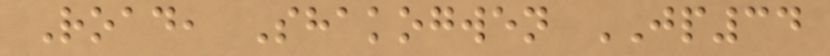Road, Shakogwen JP34
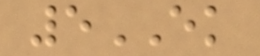5EK
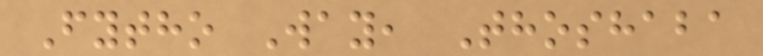Fytho Way, Thoshaba
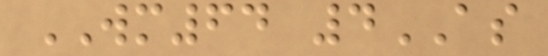WM64 4AS
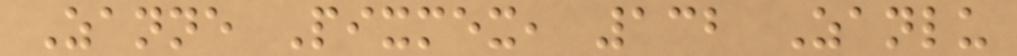Zanne Pixmex, 132 Zanlu
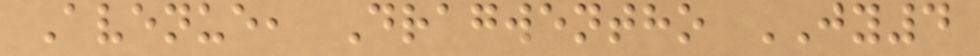Avenue, Dragwentho JY4
